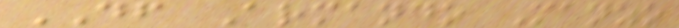DF Armando Manzo
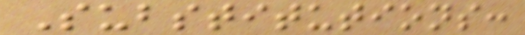Substitutions:
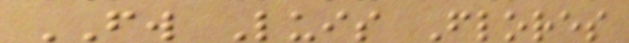FW Luis Flores
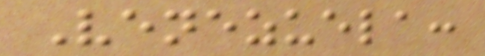Venezuela:
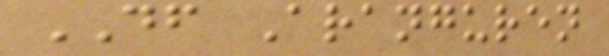DF Aranguren
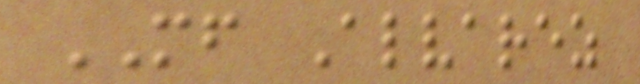MF Alvarez
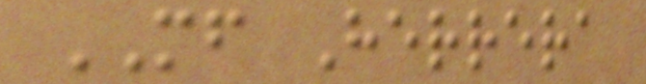MF Herrera
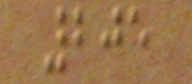205
